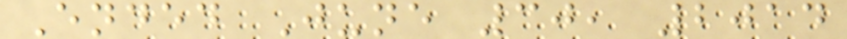Ended June 30, 2014
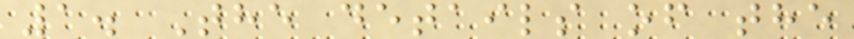1. The details of the
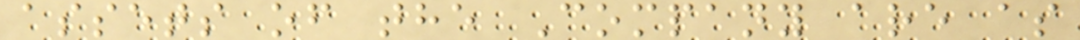assets of the Company are as
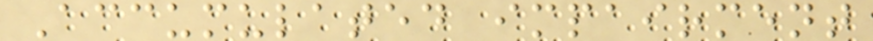Accumulated impairment
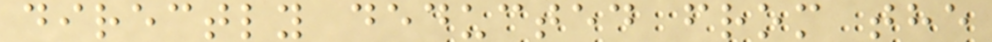directly deducted from the
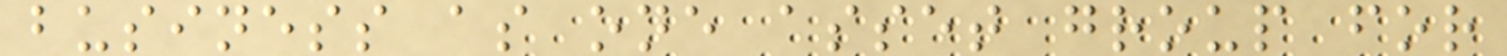business as one asset group for
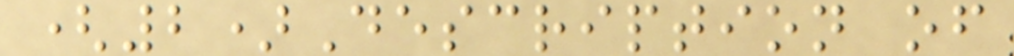(2)Description of
